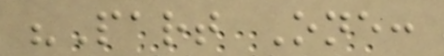"Part One:
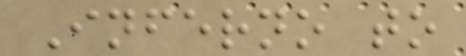Inferno to
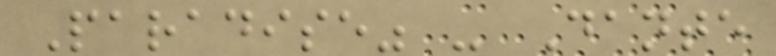Paradise" - Dante
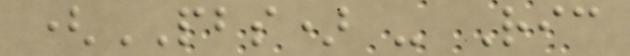(PBS) - Ric
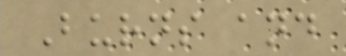Burns and
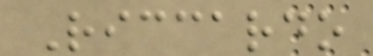Riccardo
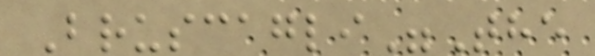Bruscagli"The
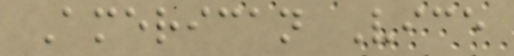American Vice
